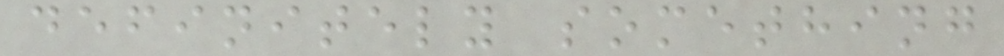definitely something
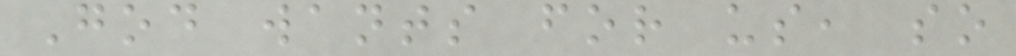God wants for us, so
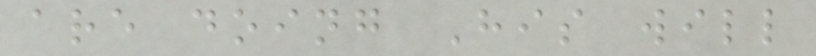are doing His will
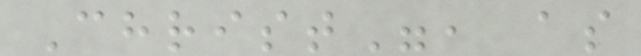Christ", as
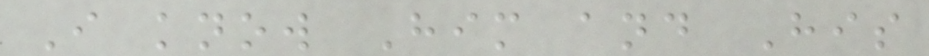I know Him and His
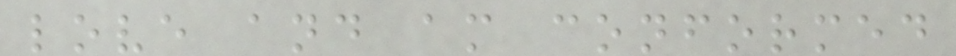love and am conformed
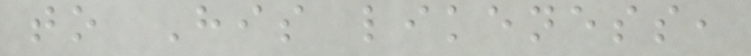to His likeness,
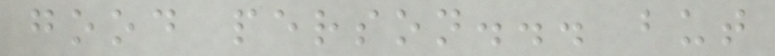good person... but
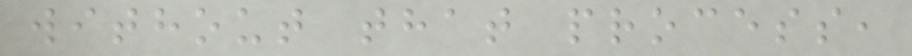without that process,
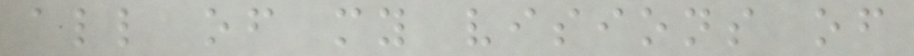all of my visions of
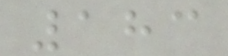183
